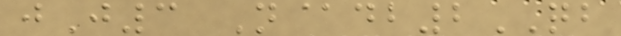jJ3 N@db2QB
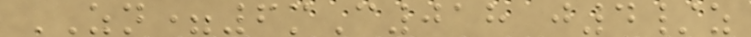ZN=6mC018 j4/z
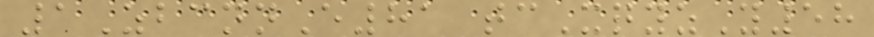1ZbcnnE81 tcXqyzY58
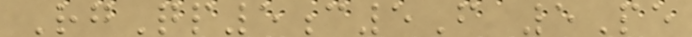RgQp5c5F 5Pe
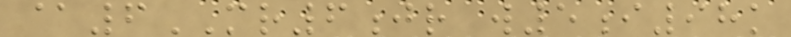@6MR6jr w5i98k
